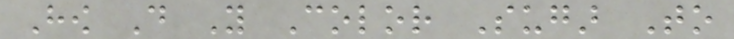How Do You Color Sugar To
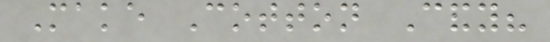Make Cotton Candy?
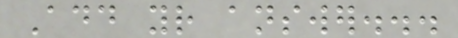Add your answer...
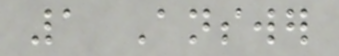1 Answer
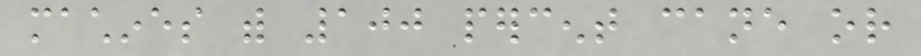machines with 100 percent cane or
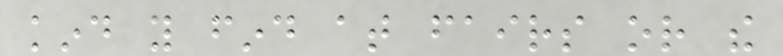kind you find at fairs or the
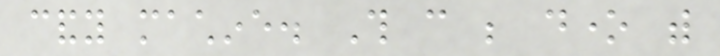candy machine. This can be done with
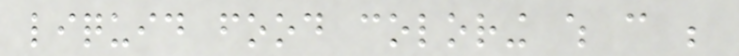liquid food coloring which can be
